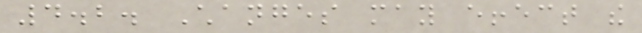4.2. Changes may effect the
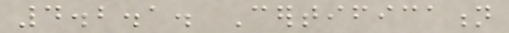4.2.1. Certification
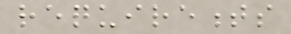requirements
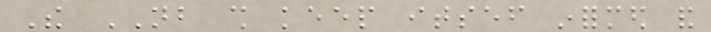The NB shall keep itsef informed and
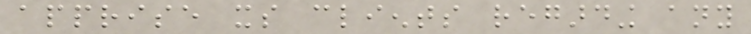apprise its clients regarding any
